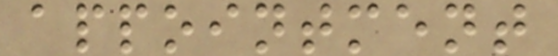appointment
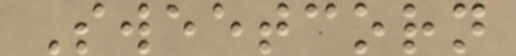Sweetcorn
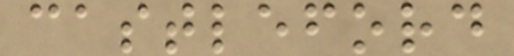castleford
